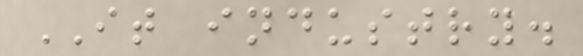IT industry.
